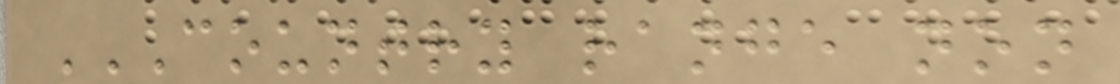COUNTRY RANGE NON
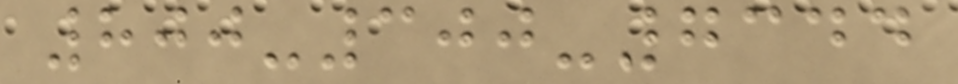800-300-7344
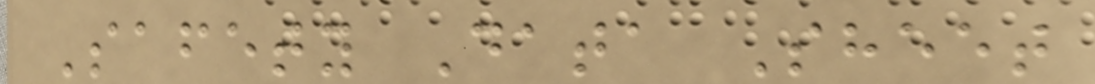Safety Data Sheet
